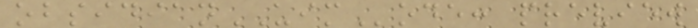obsidianUIMode: preview
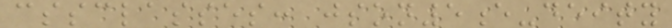cssclasses: json5e-deity
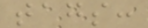tags:
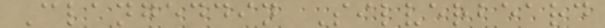Clangeddin Silverbeard
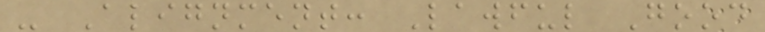- Alignment: Lawful Good
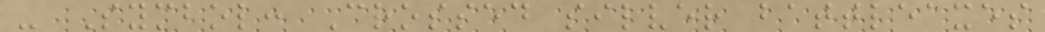- Symbol: Crossed silver battleaxes
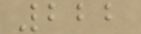222
